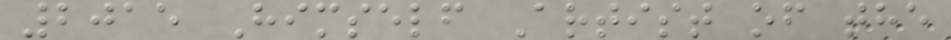2015 Himself Artist of the
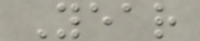Year
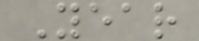Year
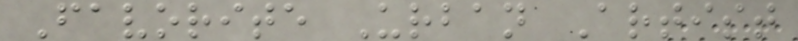Favorite Urban Artist
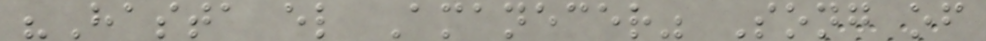"Hasta el Amanecer" Song of
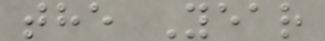the Year
